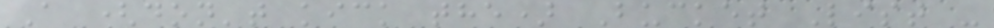A (don't kick the) Bucket List -
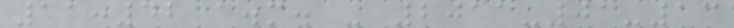11:42 a.m. - 2011-01-13
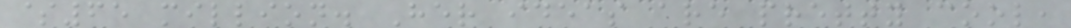$65 million. Her ideas are pretty cool,
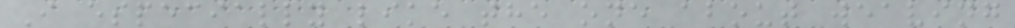I especially like the one about weaving
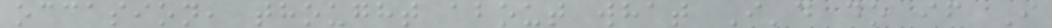occasion, thought about what I'd do if I
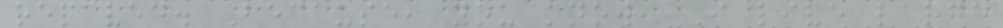repaved. Because, you know, I live large
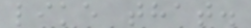like that.
